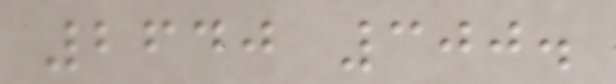2640 300.
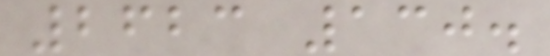2623 130.
